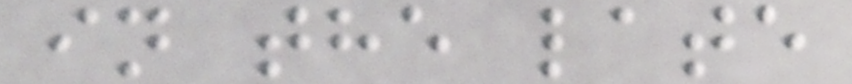in the late
